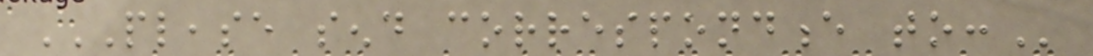PLEASE SEND CORRESPONDENCE TO:
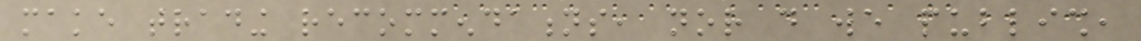make trading recommendations, nor do we publish,
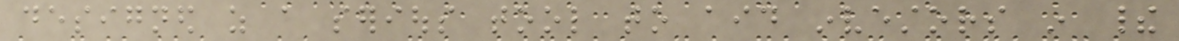designed as a serious tool to aid investors in their
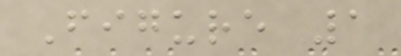Figure 1
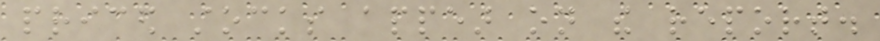priced stocks appear on the report.
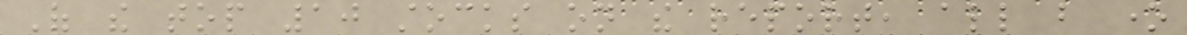Of the top 10 stocks on the report, all but one
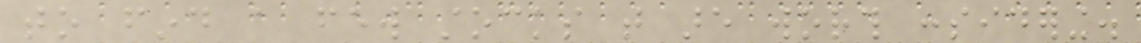to find a few stocks that are worth considering.
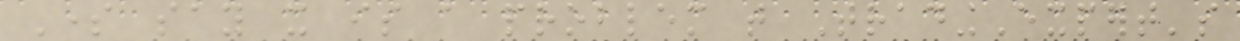Some say it is a problem that TradingExpert's
